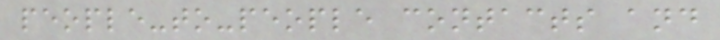people-to-people contacts and
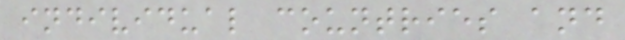individual countries and
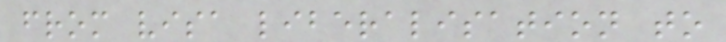from visa liberalisation to
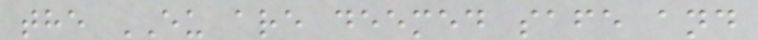the EU are deemed safe and
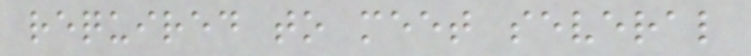required to meet several
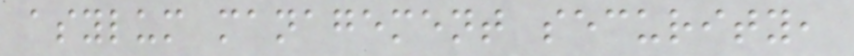asylum management security,
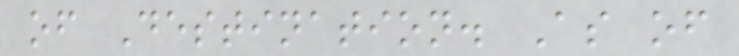of Destination. As of
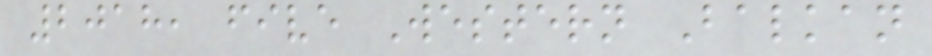2018, five Western Balkan
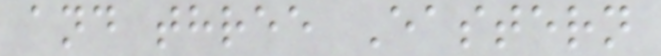and three Eastern
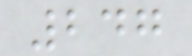247
